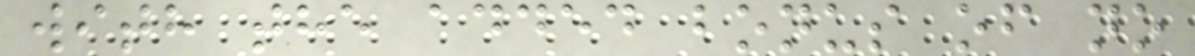with the added bonus of no
